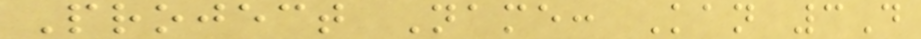Project Name: Kan 3D
